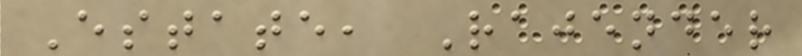Estate, Rajender
